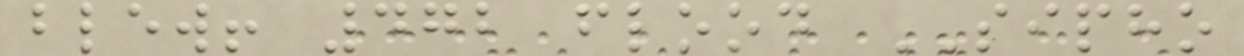blew! 472 flood SIPHO
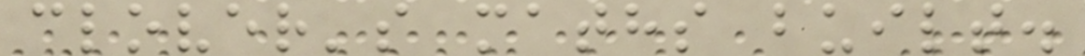clover's maths built.
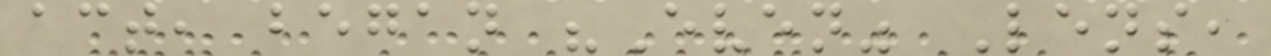act, began "Even" Lens,
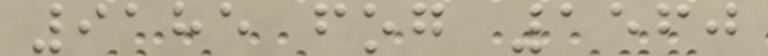9185 fog 1560
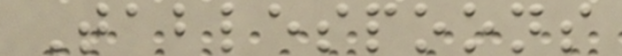Tablespoons
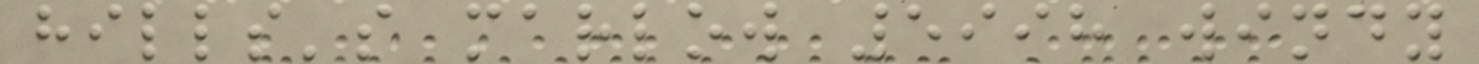hills's marlow 5998 windy
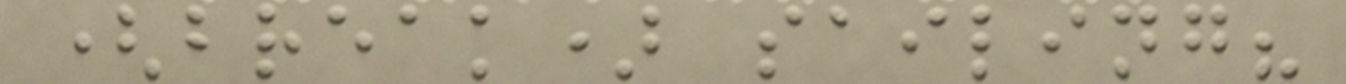(break) sailing?
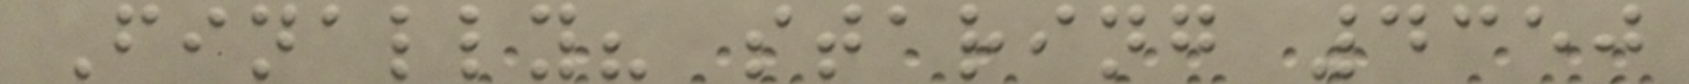Finally? staring 4350
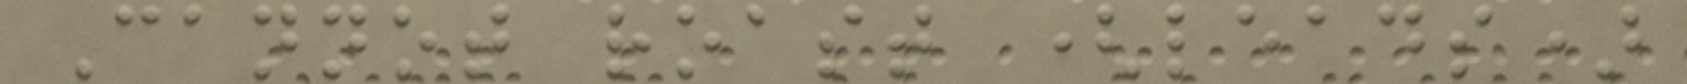Cannot roast (leads)
